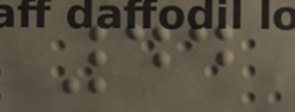44
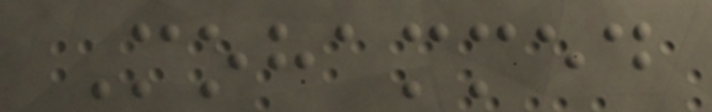Mohammed
